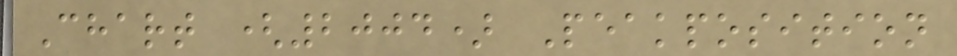Chart (2004) Peakposition
